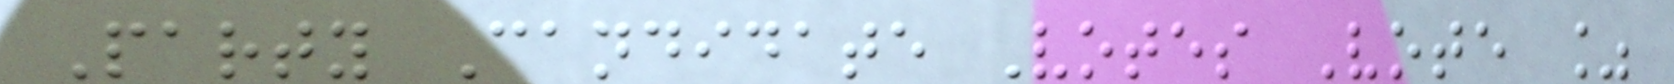Party Candidate Votes Vote %
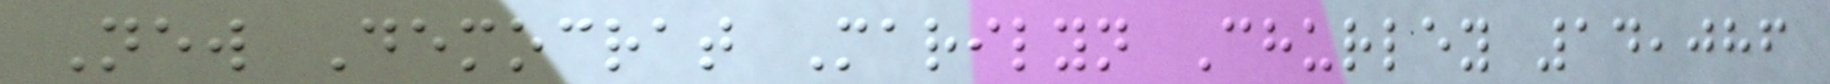New Democrat Marilyn Churley 14,086
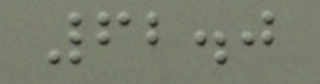62.0
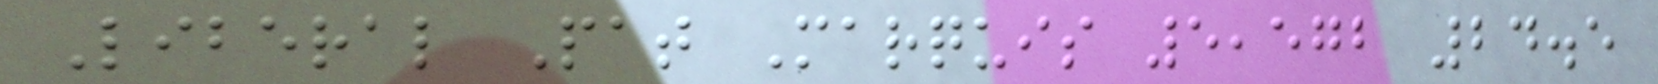Liberal Pat Marquis 5,572 24.5
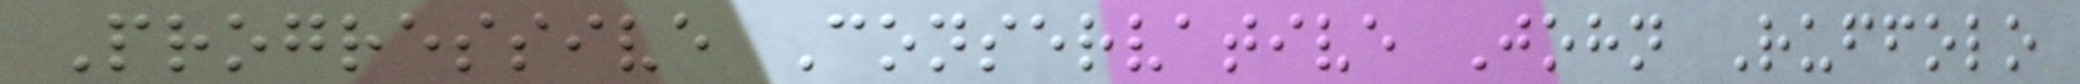Progressive Conservative John Ruffolo
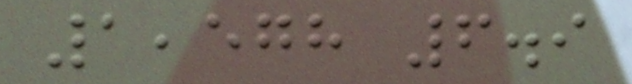1,578 6.9
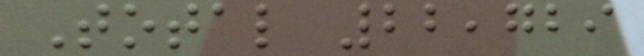Total 22,729
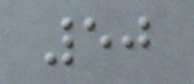50
